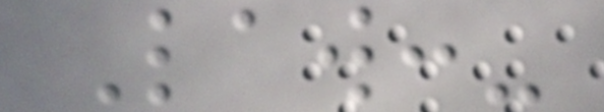Law:-
